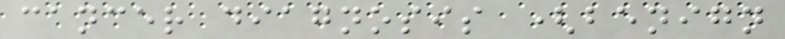cancer diagnosis (benign
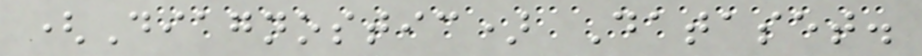(Diagnostic) Dataset.
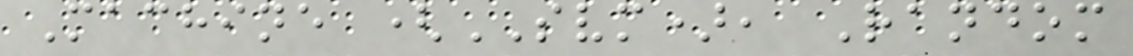Machine (SVM), Random
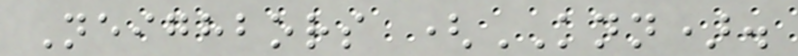Neighbors (KNN).
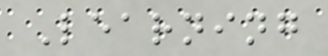Learning
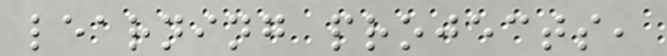learning projects,
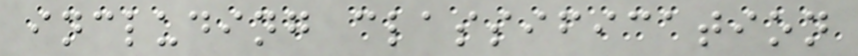including classification
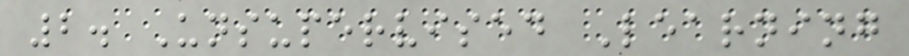2. Unsupervised Learning
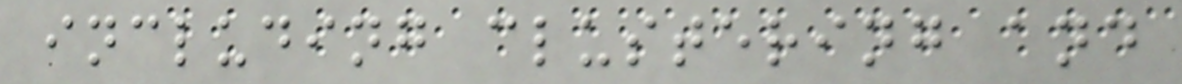including clustering and
